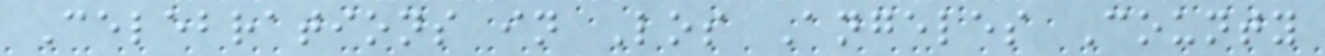Celebrations in Los Angeles County
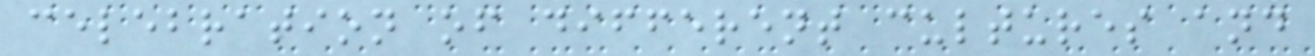celebration of different cultures and
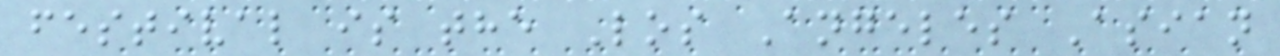festival is the Los Angeles Asian
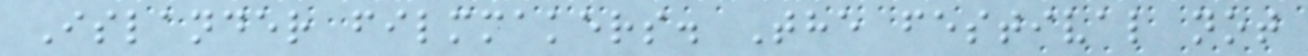Islander filmmakers. The festival not
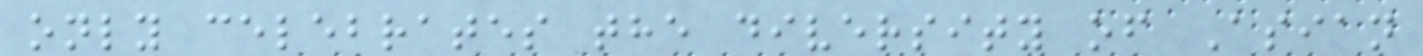only celebrates the diversity of Asian
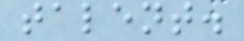talent.
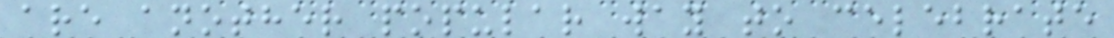are another popular way to celebrate
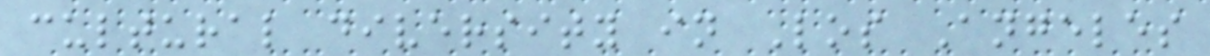cultural diversity in Los Angeles
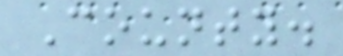County.
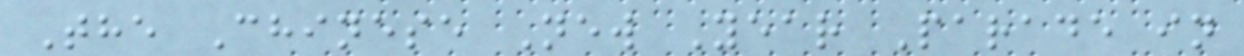The Chinese New Year Parade in
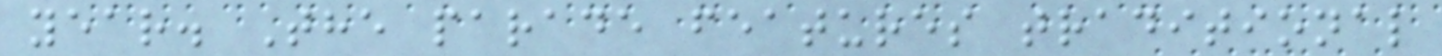year. The parade features traditional
